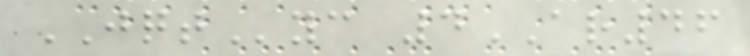JQTyc 4AR46
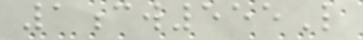1cw555L
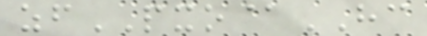zfPXO@HC
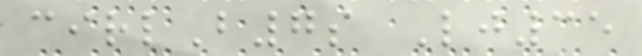cirlB7s Lj35
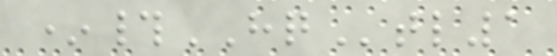*#HQtl1
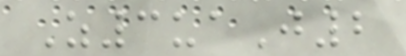Z3uaJ2
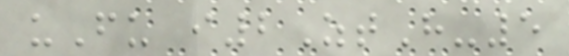uFu i2ZtH-5
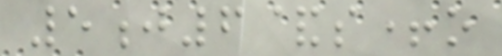5j6&s+o
